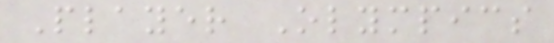Player Olympics
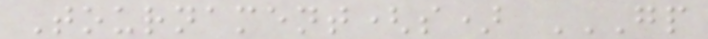Tournament(s) GP
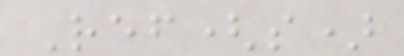Ref(s)
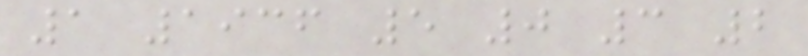1 1936 5 0 3 2
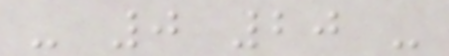- 0 20 -
